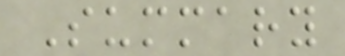Summary
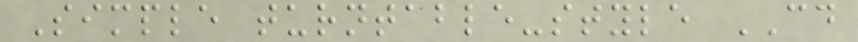Simple turntable-style CD
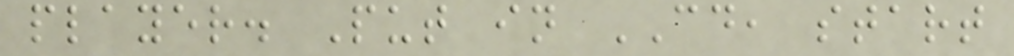player. Put in CD, start
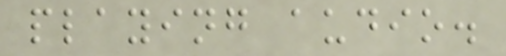playing audio.
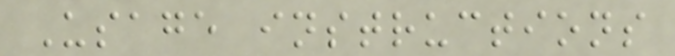Usage instructions
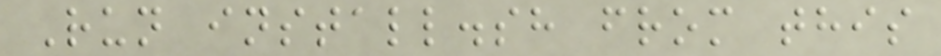Run install.sh from this
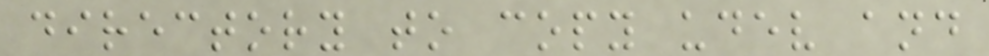directory to copy udev and
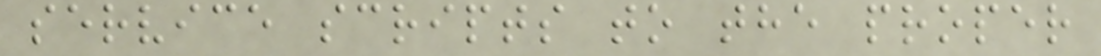service scripts to the proper
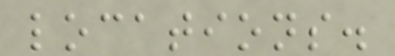locations.
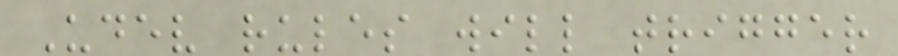Udev rules will trigger
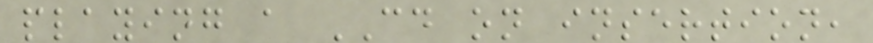playing a CD on insertion,
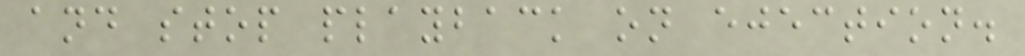and stop playback on ejection.
